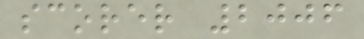scorer 2006
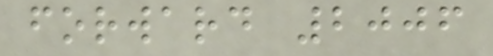forward 2006
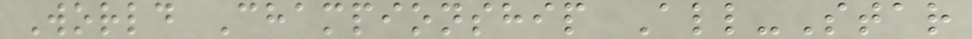World Championship All-Star
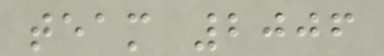team 2006
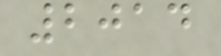2014
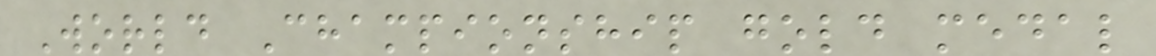World Championship gold medal
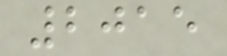2015
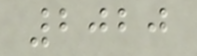2020
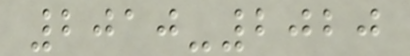2010-2020
